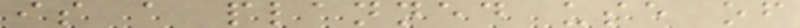is a planned use of
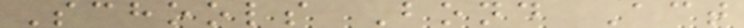Schools Bond Act
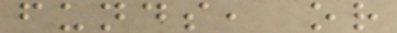funds, or
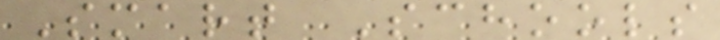Smart Schools
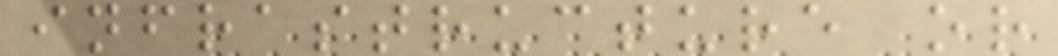infrastructure or
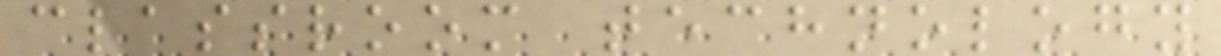classroom technology
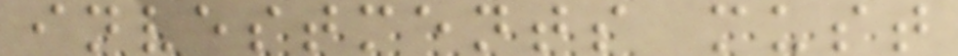investments must
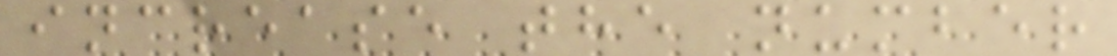increase the number
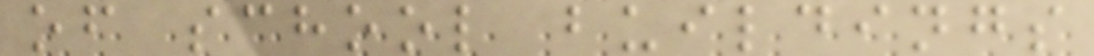of school buildings
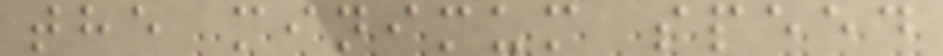the minimum speed
